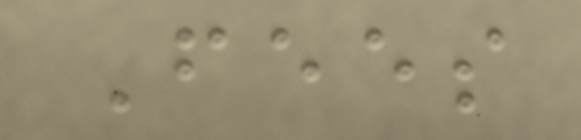Fees
